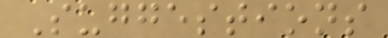Suggestions
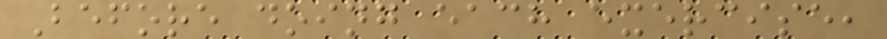Before doing each exercise,
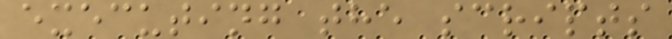executing the scripts
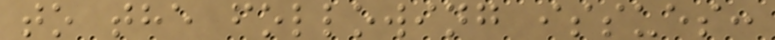to the following issues:
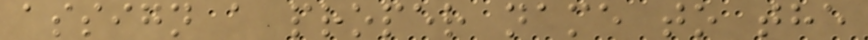assign a proper name to the
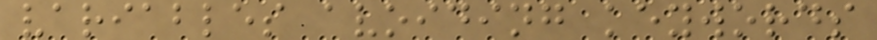variables avoiding keywords
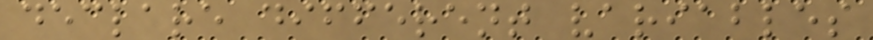declare different variables
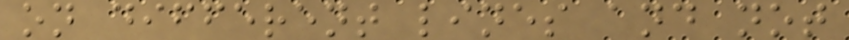on different lines and not
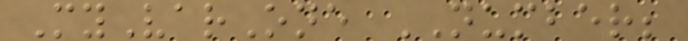MyVarOne NUMBER;
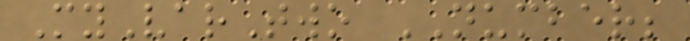MyVarTwo NUMBER;
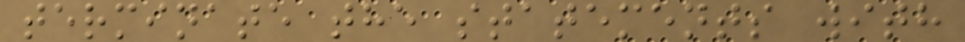terminate the statements with
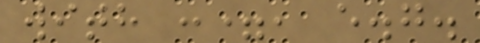with :=, e.g.
